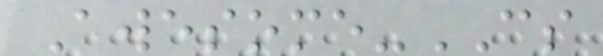Awesome-CS
